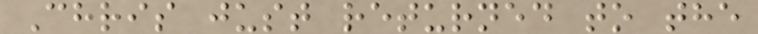Chris just returned to the
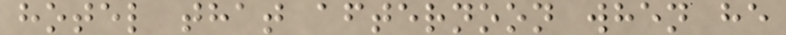hotel that afternoon when he
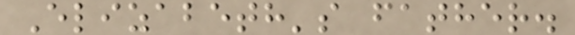Elizabeth's father.
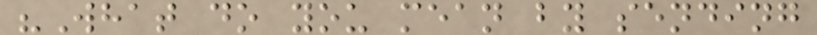"What do you mean by sending
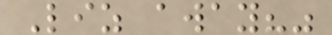Liz away?"
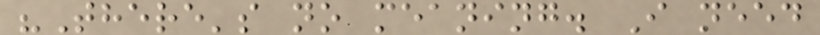"There's no meaning. I need
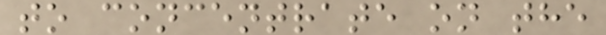to concentrate on the
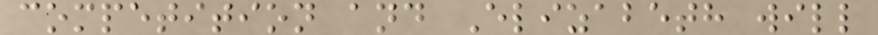competition and Elizabeth will
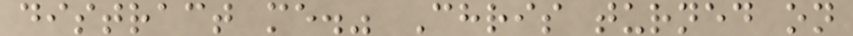distract me." Chris turned on
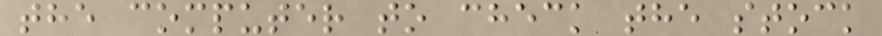the computer to check the stock
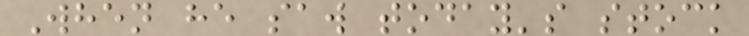When he saw today's stock
